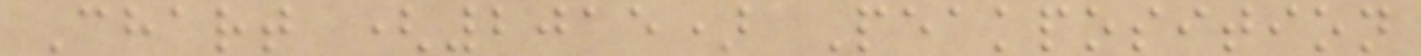Chart (2015) Peakposition
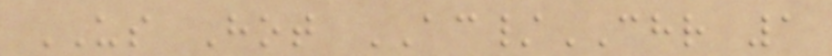US Hot AC/CHR 1
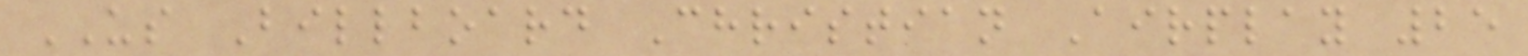US Billboard Christian Airplay 25
